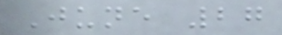June 27
